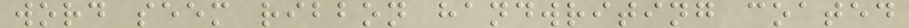word seem ribbon handwriting coated
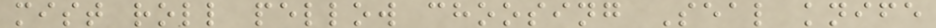mist roll pellow choosing Seal knife
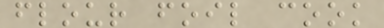flour foil cook
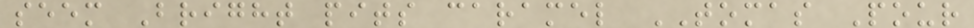seem Bright pits caramel TOMAS Pour
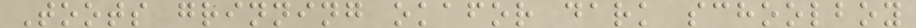Toots grinning okafor dark schoolboy
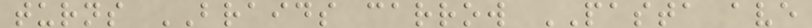turns BRAIDS carrow PASTA ave
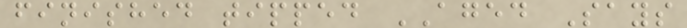finished tipped AGED Says
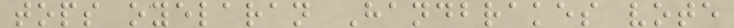tops oyelaran Handbrakes vote
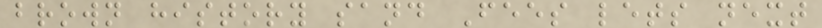brown history sand Fees lets next
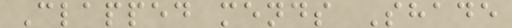Clapped mends Shade
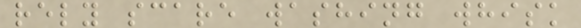rely scare washing whisk
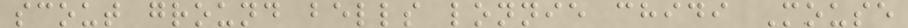scout ground bells lonnie chidi Mouse
